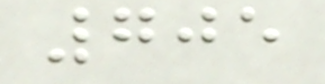705
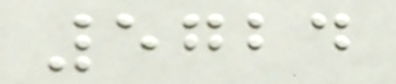5724
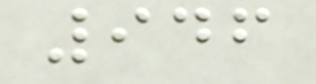946
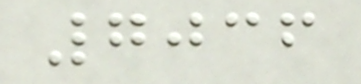7036
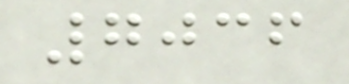7036
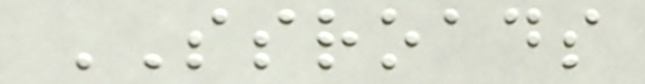SSROADS
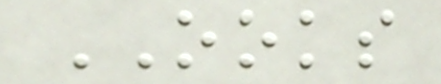OOKS
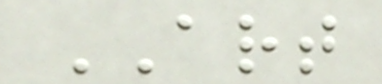ART
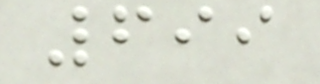699
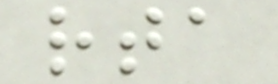rta
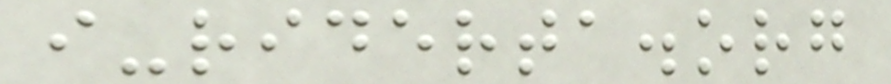i-riderta.org
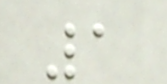1
